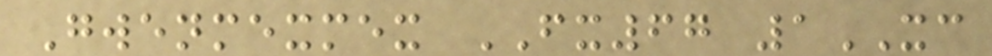Gwenmexmex FX67 1XC
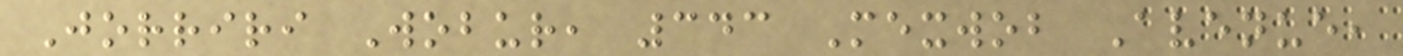Jorriri Wobur, 343 Mexwob Avenue,
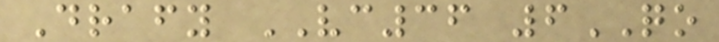Drafy VC36 6QO
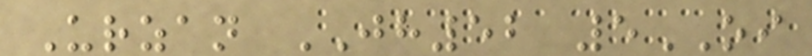Urzan JH52 5OI
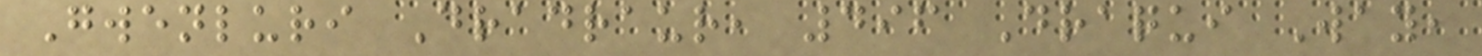Gwenluri Dradraur, 496 Draqui Way,
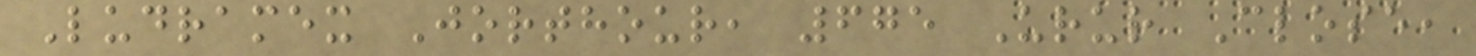Ludramex Jorthour, 675 Urur Close,
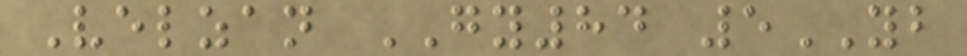Velzan GY84 5YB
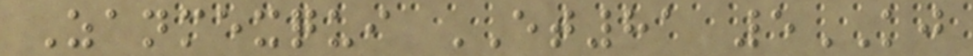Zanmexqui ET81 5KJ
